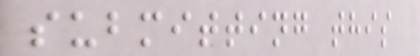submitting this
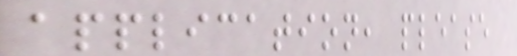application, please
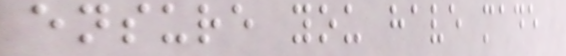ensure you have made
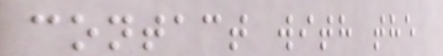contact with the
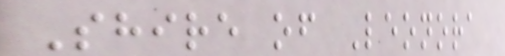Shire of Leonora
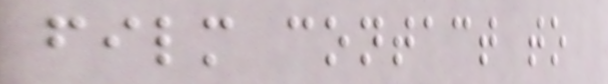film contact to
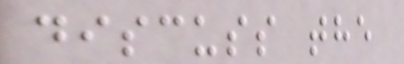discuss the
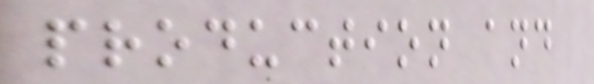production and
